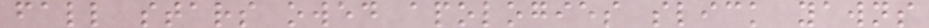fall stars owed apologies slick yawns
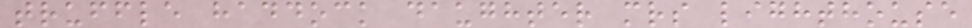truffle haddock daughter mrs lighthouse
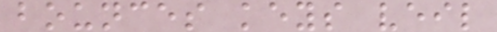bounces keys veil
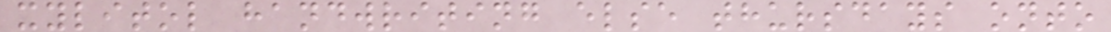xylitol handwriting else thursdays onto
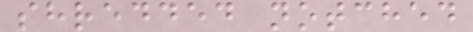shredded notched
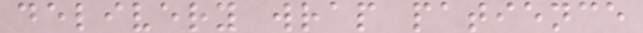delivery wrap patience
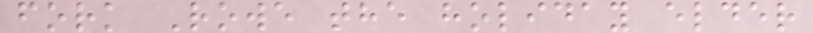fork Rowe the holiday elder
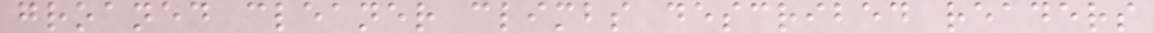groaned cleaner climbs described readers
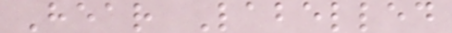Hear Labelled
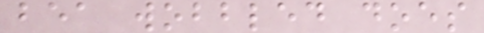bea wobbled does
